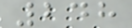248
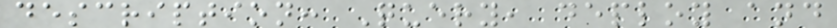description: Query, deploy and
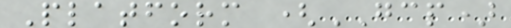Platform (GCP)
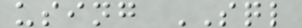using SQL
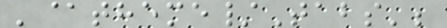'@theme/Tabs';
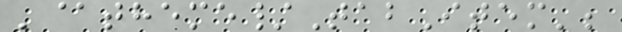'@theme/TabItem';
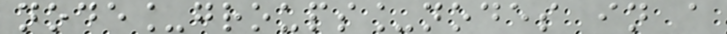node_groups_nodes in a
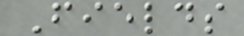Fields
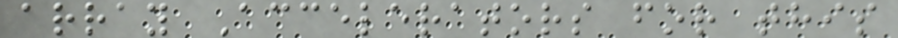array Accelerators for this
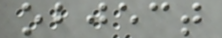object
